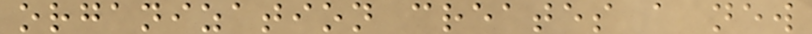organization creates a new
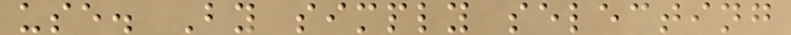use. By simply selecting
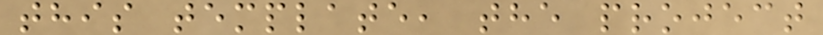this template, the project
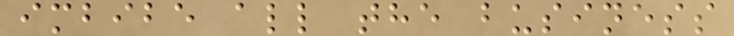imbibe all the business
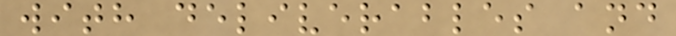with deliverables and
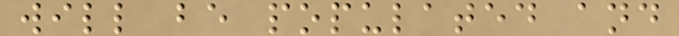will be populated and
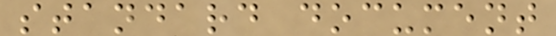standard document
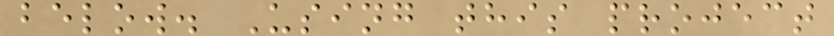below. Using this project
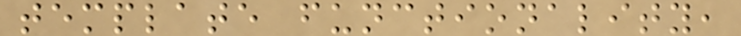template functionality,
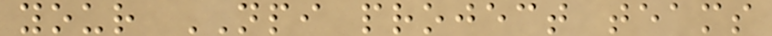your NPI project teams
